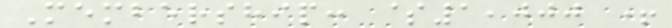Membership: $1,000 +
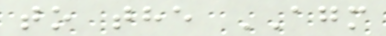to the AGM
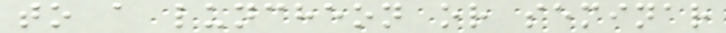to a luncheon or seminar
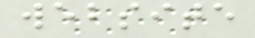website
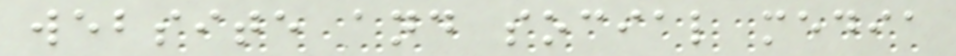website and social media
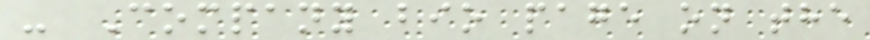- Company bio page on the
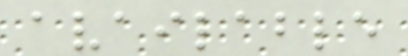available
